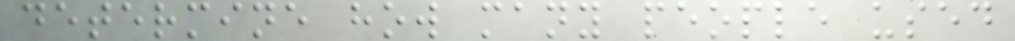determine how many people used
